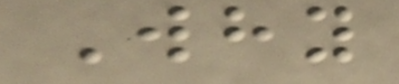Why
